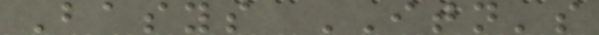Basys ITN's
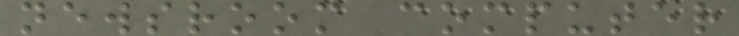newsroom computer
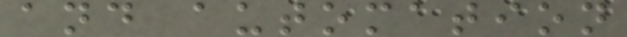and automation
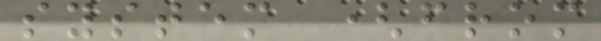system (from
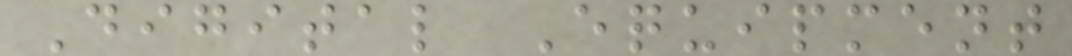Digital Equipment
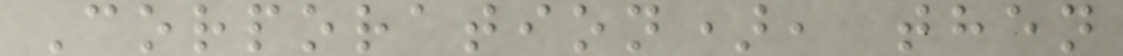Corporation), then
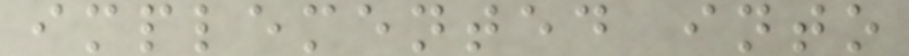implemented into
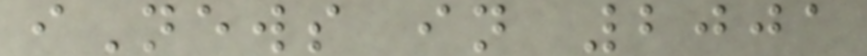iNews in 2001
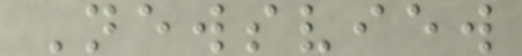Newsview
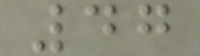47
